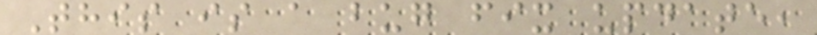This is a bug fix update,
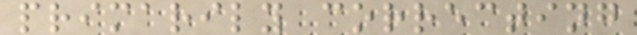primarily correcting
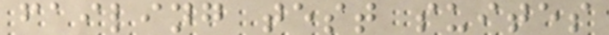failing test suites
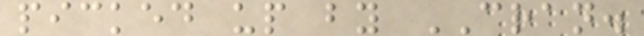picked up by CRAN.
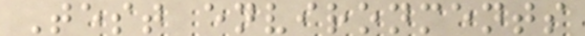Test environments
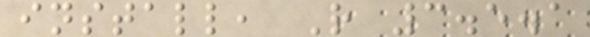install, R 3.5.1
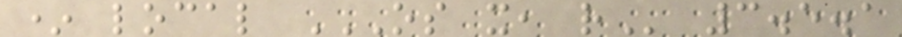* local OS X, R 3.5.1
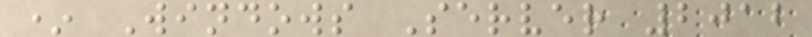* Windows Server 2012
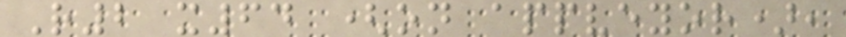R2 x64 (on appveyor),
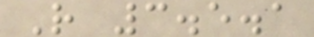R 3.5.1
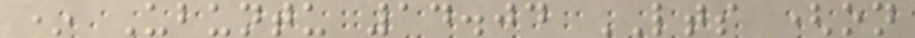* Ubuntu 14.04 LTS (on
